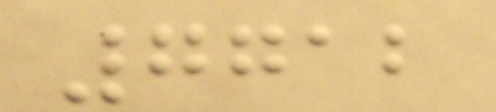7712
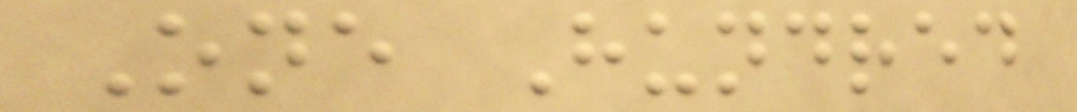One Hundred
